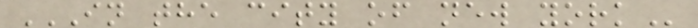IN THE CITY OF NEW YORK
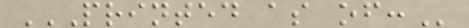PRINTED AS OF:
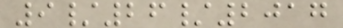9/26/2017
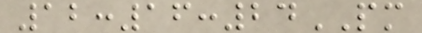12:16:24PM
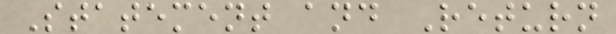Statement and Return
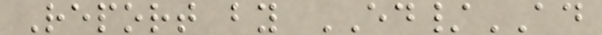Report by ED/AD
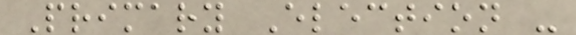Primary Election -
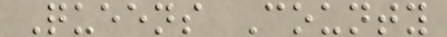Queens County
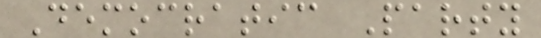Democratic Party
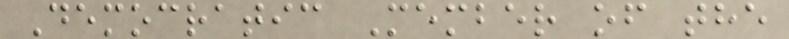Democratic Member of the
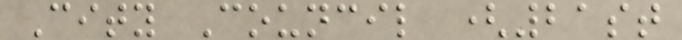City Council (21st
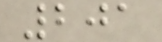201
